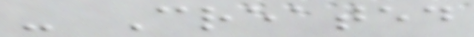- Created
